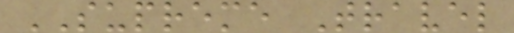SUPREME Travel
